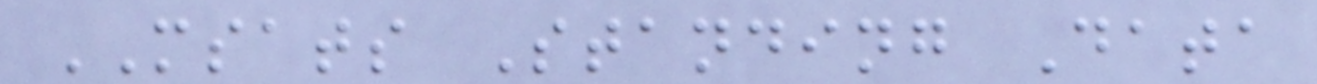MSATS Standing Data
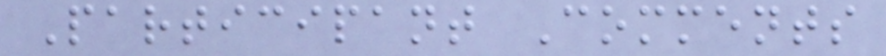Participant Comments
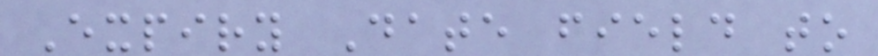Expiry Date field to
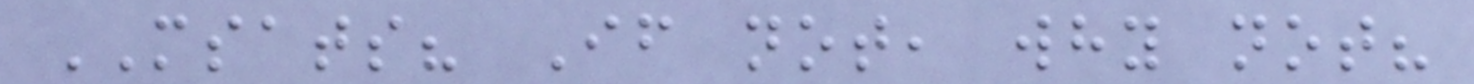MSATS? If not, why not?
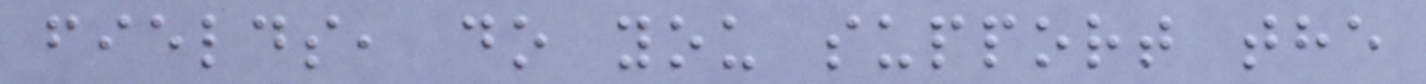fields, do you support the
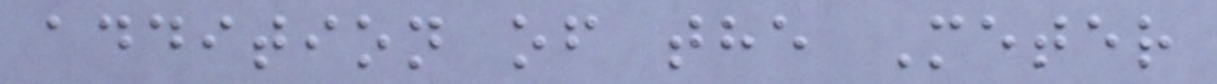addition of the Meter
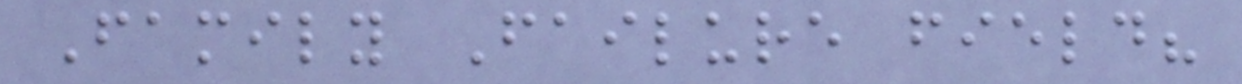Family Failure field?
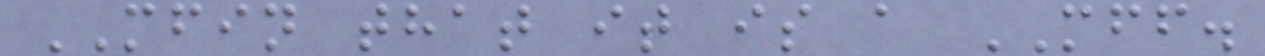MFIN that it is a MFF.
